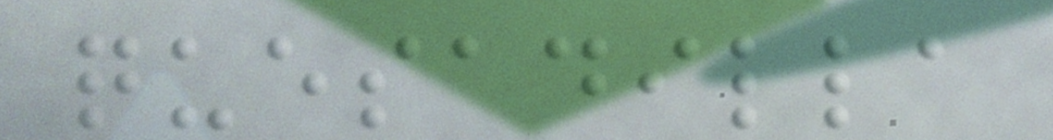quesadilla
